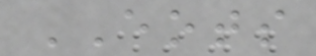EOTS
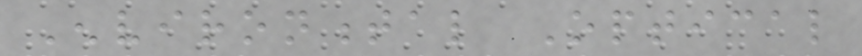Environmental Optical
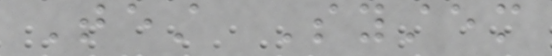Test System
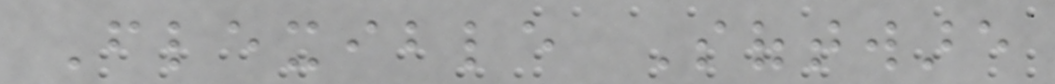Flexible Software
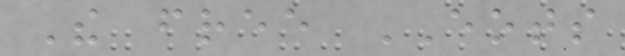The free EOTS
